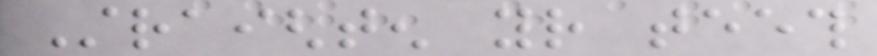Straighten your teeth
